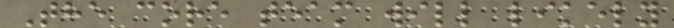The core team will likely
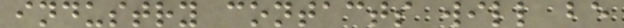industry contacts will be
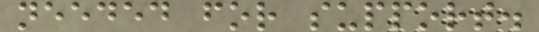needed for support.
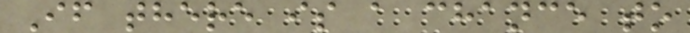If there is a chance to
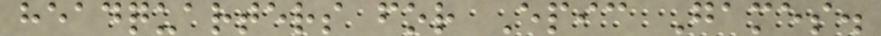headquarters for Epic Games.
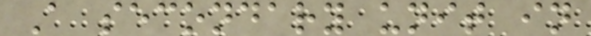A secondary unit in
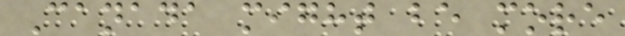Canada might be more
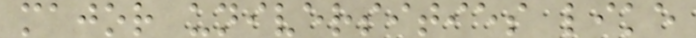major universities like
